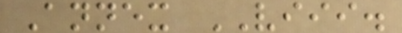Annex VIII.
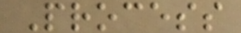Process
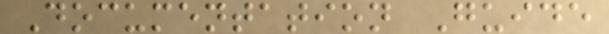Documentation Guide
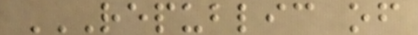REPUBLIC OF
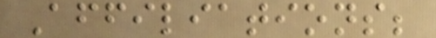Affiliations;
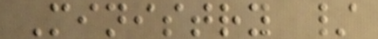Ministry /
